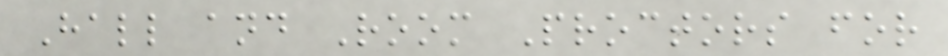Hall and Room Proctors for
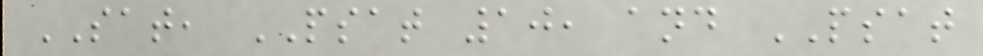SAT, PSAT 10, and PSAT
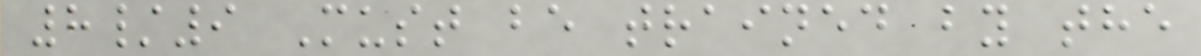8/9 Must be trained by the
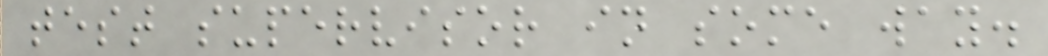test supervisor in some way.
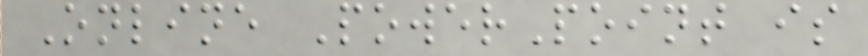Online PowerPoint is
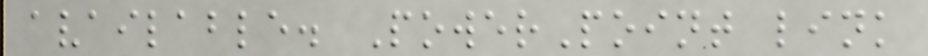available. PowerPoint link
